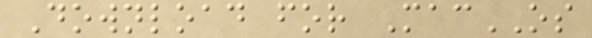Download for MacOS
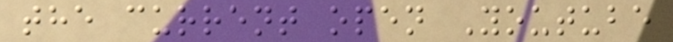the current open Youtube
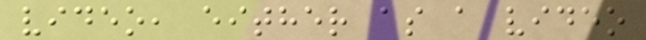video, either as a video
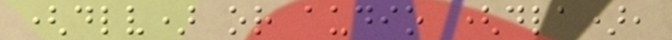(dlv) or audio (dla),
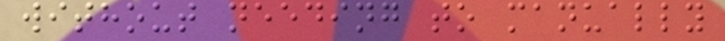without needing to manually
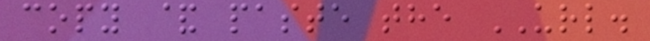copy & paste the URL.
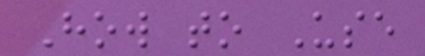How to Use
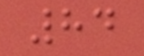84
